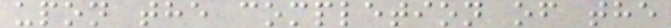upon the completion of the
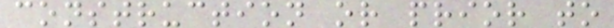construction or prior to
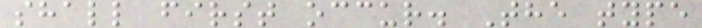shall first occur. The type
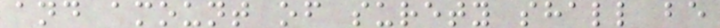and amount of surety shall be
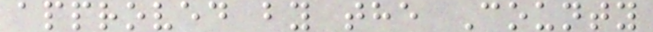approved by the County
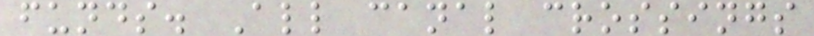funds. All canal crossings
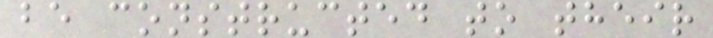be constructed to their
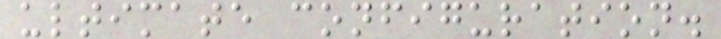ultimate configuration.
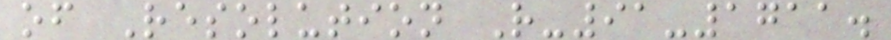of Resolution R-91-1711.
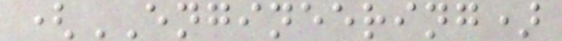(ENGINEERING)
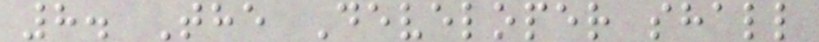8. The Developer shall
